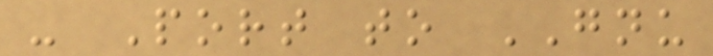- Port to GNU
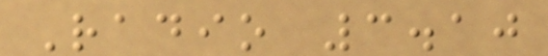Radio 3.10
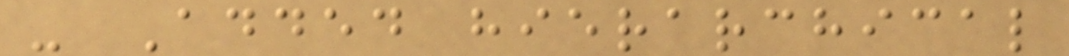- Added hierarchical
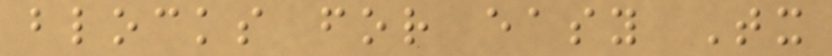blocks for easy Tx
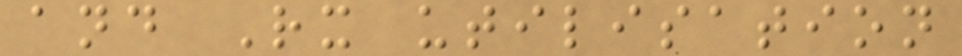and Rx utilisation
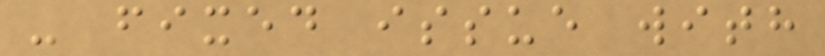- fixed issue with
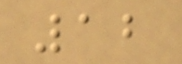12
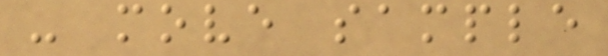- move sample
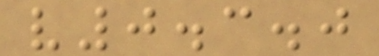v0.3.0
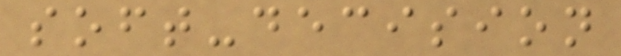soft-decision
